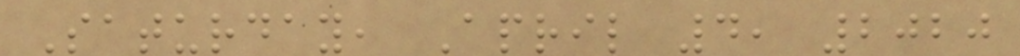Saturday, April 4, 2020
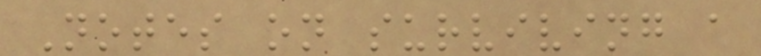Notes on surviving a
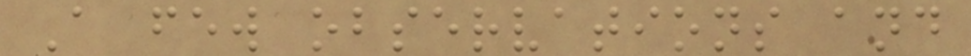A few observations and
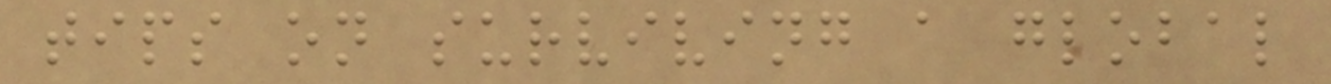tips on surviving a global
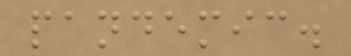pandemic.
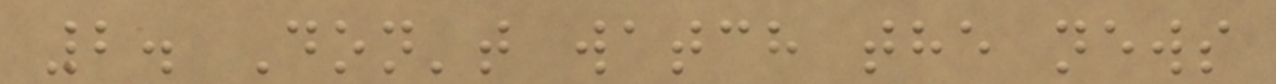2. Don't watch the news
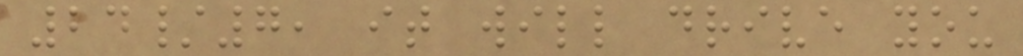24/7, it will drive you
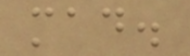mad.
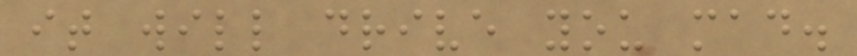it will drive you mad.
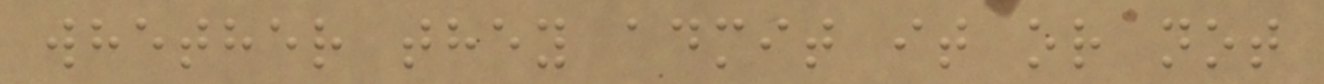whether they admit it or not
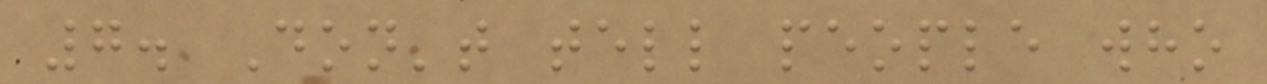7. Don't tell people who
